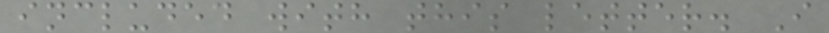included with this letter. I
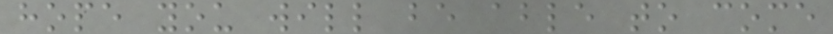hope you will be able to come
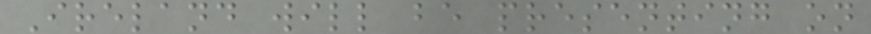Ireland will be presenting on
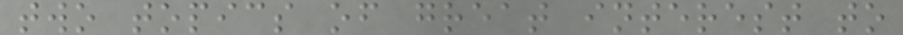two topics of great interest to
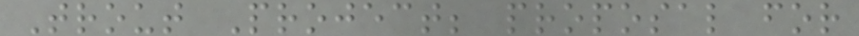Trout Project; proposal for
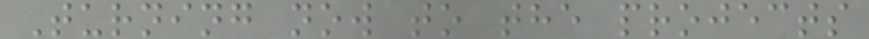Turning now to the projects
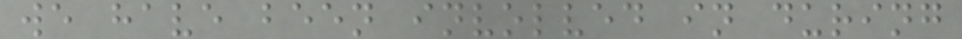we have been involved in during
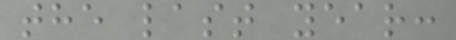the last year:
